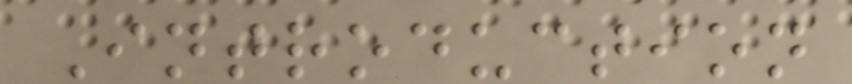Introduction
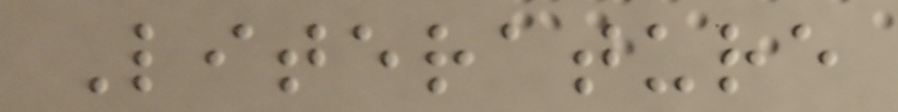Literature
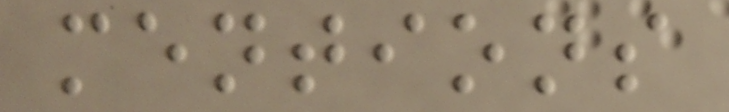mentions
